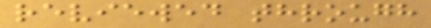reviewed through
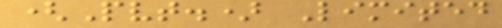(Pvt.) Limited
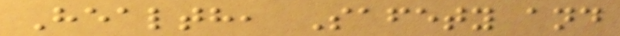Health, Safety and
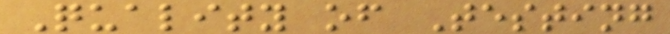Quality of Testing
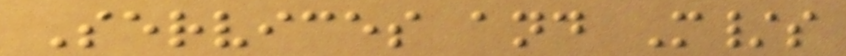Services and M/s
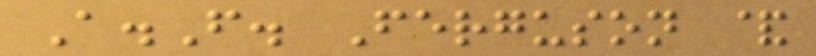A.F. Ferguson &
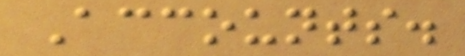Accounts.
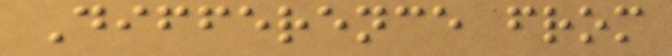Difference from
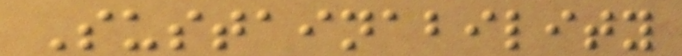Sustainability
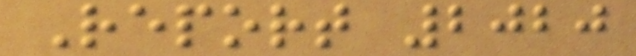Report 2020
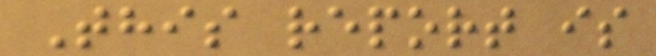This report is
